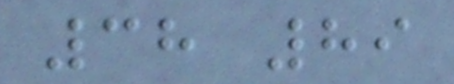38 89
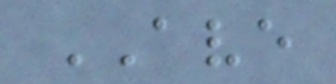AVE
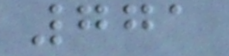771
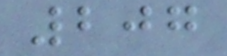207
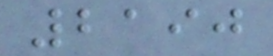2190
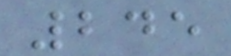245
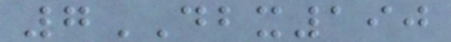7DBX190
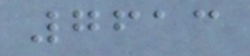7613
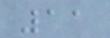11
